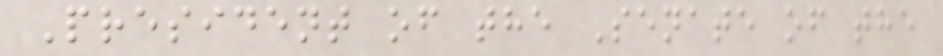President of the Senate of the
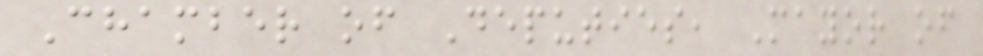Chamber of Deputies, Mayor of
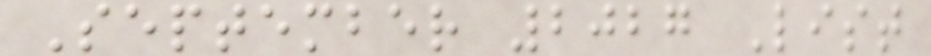September 2027 List
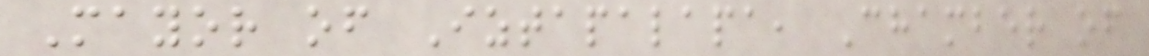Mayor of Iztapalapa, Chamber of
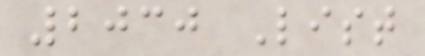2030 List
